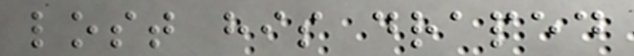lost his draped
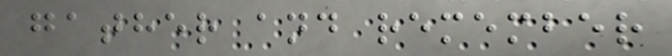gather and remember
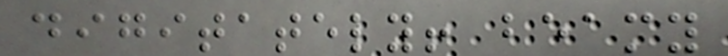digitately! beamy
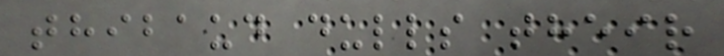thibaud dulls their
